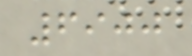6900
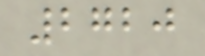2720
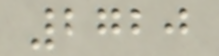2720
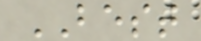BEST
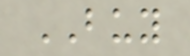BUY
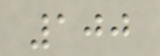100
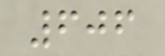606
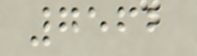7562
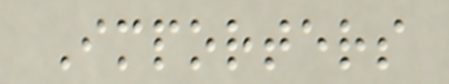Importers
